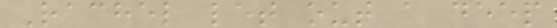Rachel let out a deep
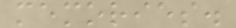memories.
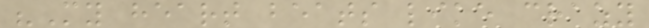"My heart beats like crazy
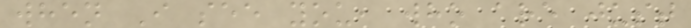when I see you, who are just
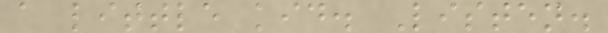a little kid. Listen.
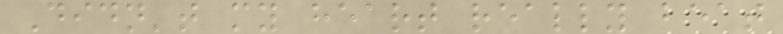Didn't my heart really beat
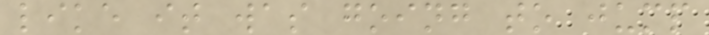like it was going to jump
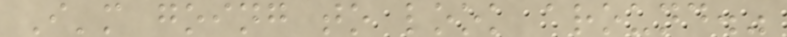I'm going to look around."
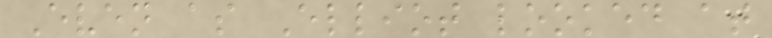Even as Elliot looked at
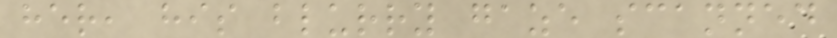her, his blurry gaze scanned
